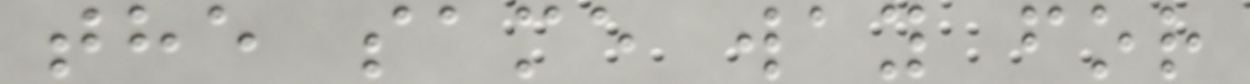the same way for
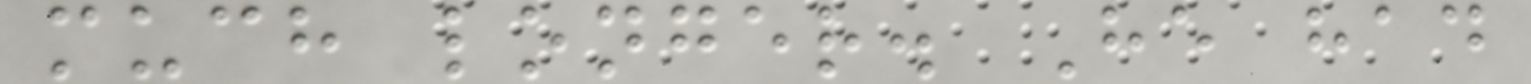much longer. He had
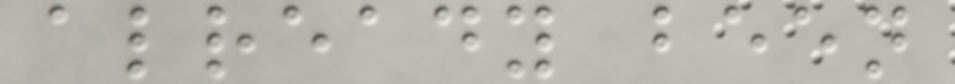already been
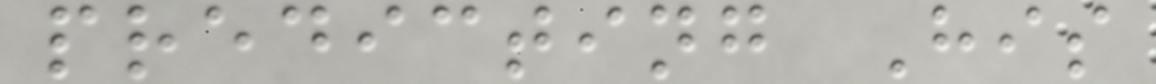predicting His
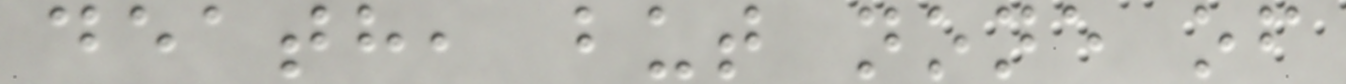death, but none of
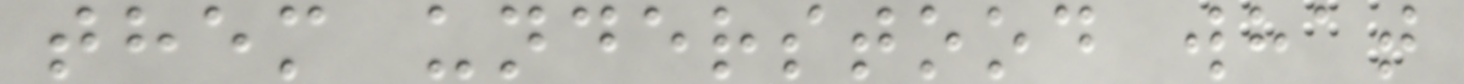them understood what
